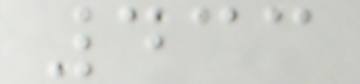433
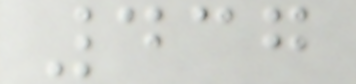437
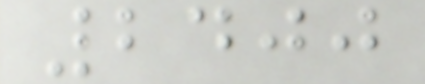2400
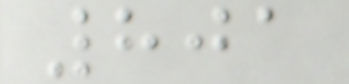801
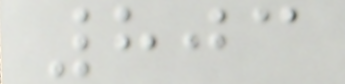803
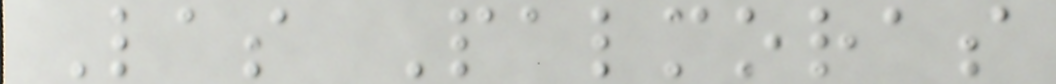Las Palmoras
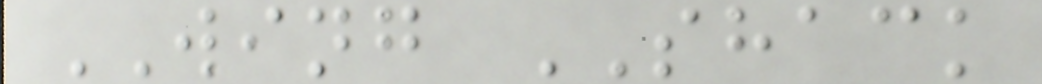WING SHACK
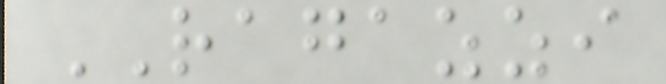RAGAZZI
